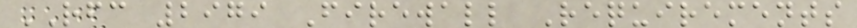RFC 2979 Firewall Requirements
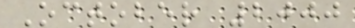October 2000
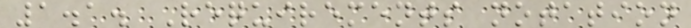1.1. Requirements notation
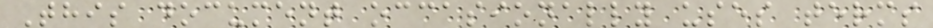This document occasionally uses terms
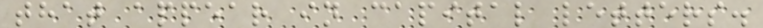that appear in capital letters.
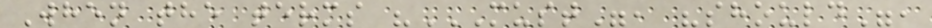When the terms "MUST", "SHOULD",
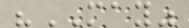"MAY"
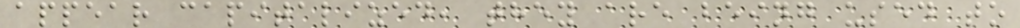appear capitalized, they are being used to
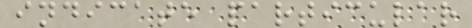indicate particular
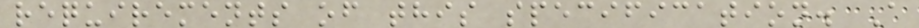requirements of this specification. A
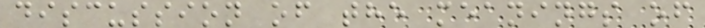discussion of the meanings of
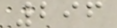296
